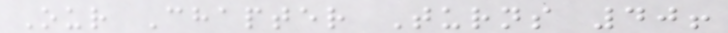Our Chapter Turns 40!
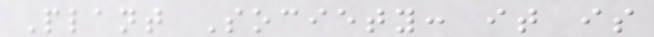Plant Society: it is
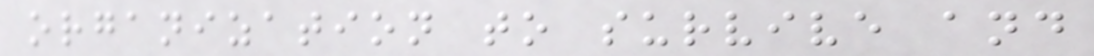organization to survive and
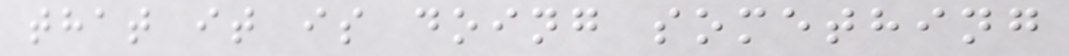that it is doing something
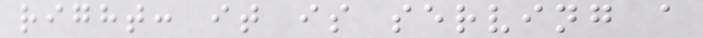right: it is serving a
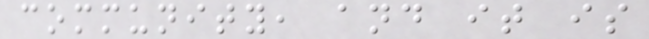community, and it is
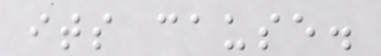its cause.
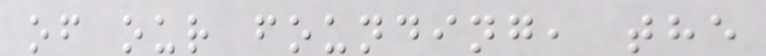of our founding, the
